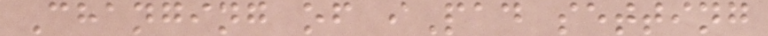Changing of iPad setting
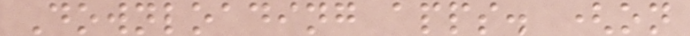Downloading apps. (on
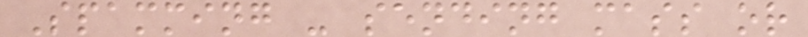Spamming - sending mass or
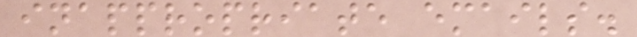inappropriate emails.
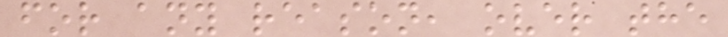for any reason, over the
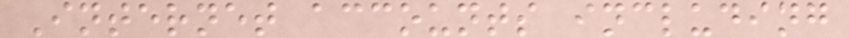Internet accounts including
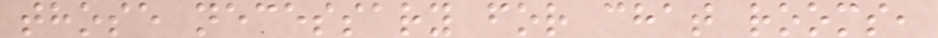those necessary for chat rooms,
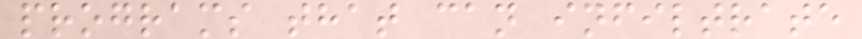programs that can infiltrate
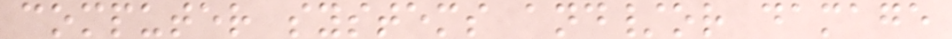computer systems and/or damage
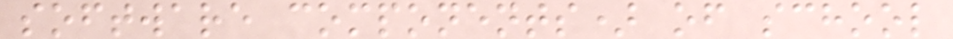software components) of school
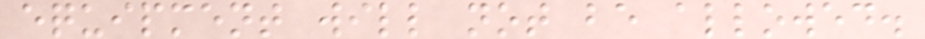equipment will not be allowed.
